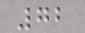72
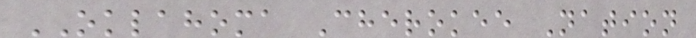OKLAHOMA Cherokee Nation
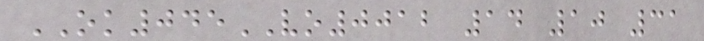OK045VO0012 14 10 31
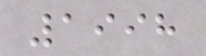1998
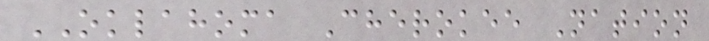OKLAHOMA Cherokee Nation
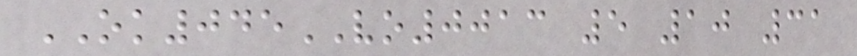OK045VO0013 5 10 31
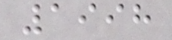1998
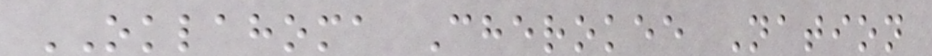OKLAHOMA Cherokee Nation
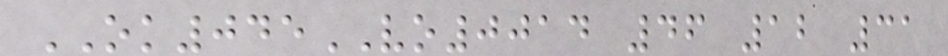OK045VO0014 46 12 31
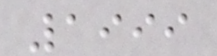1999
